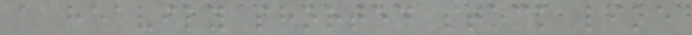a heavily shorted stock like
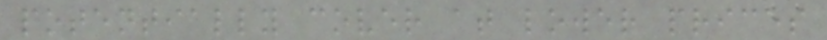potentially cover at lower prices
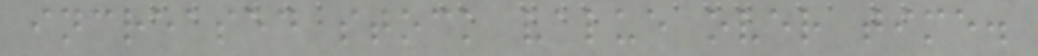increased stock value over time.
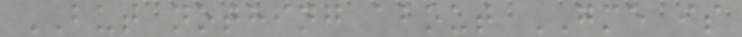BUT nothing about GME is
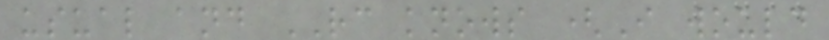usual and RC knows (I would
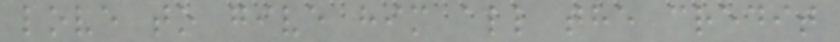love to give him all the credit
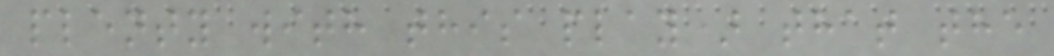plenty with this play) that the
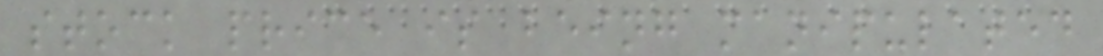stock price is being manipulated
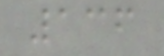136
